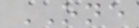ONE
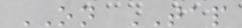ON TAP
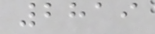2819
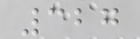327
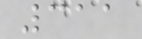311
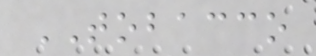TOBACCO
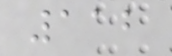112
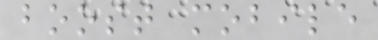boost mobile
